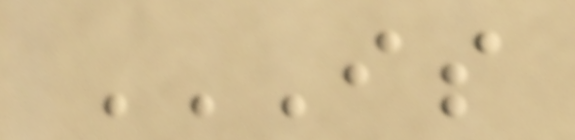IS
